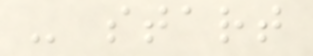- start
